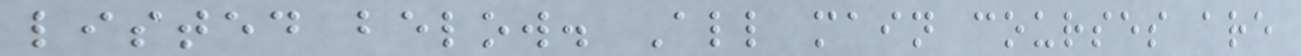listed below. All main courses are
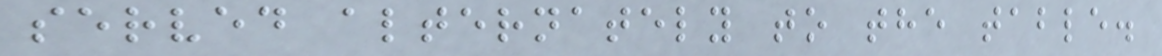served alternately to the table.
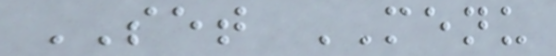SET MENU
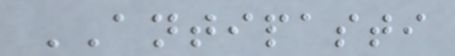ANTIPASTI
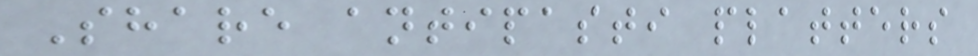Share antipasti platters
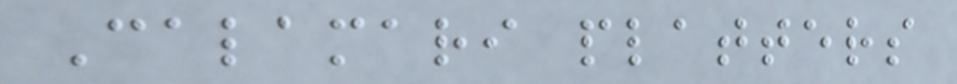Calamari platters
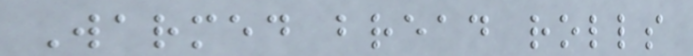Warmed bread rolls
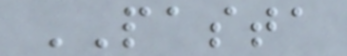PASTA
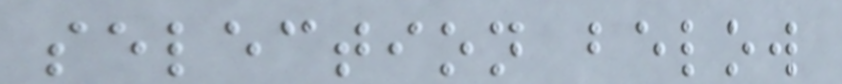selection below
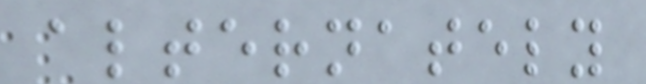alternately
